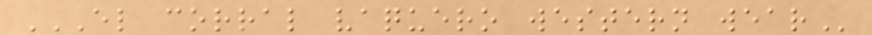EL CORRAL VAQUERO WESTERN WEAR
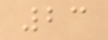23
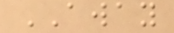AWAY
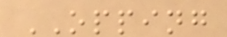OPPING
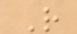R
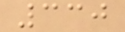330
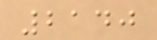2140
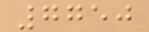7750
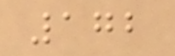172
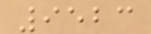9523
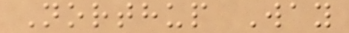Northup Way
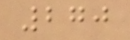270
